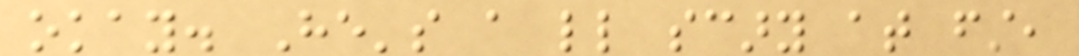okay. He's a little scary at first,
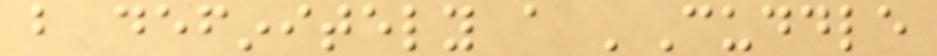but definitely a 'Cuddle
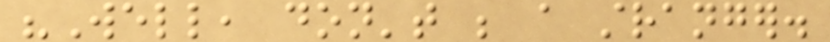"Well, don't be a stranger.
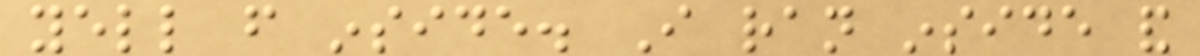yell from inside. I ran inside and
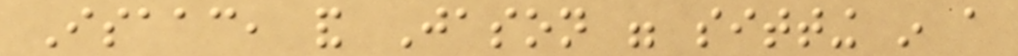Isaac, and Jason were sitting in a
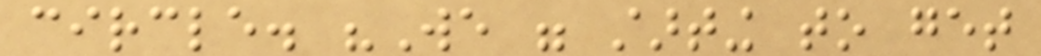circle. "We were starting to get
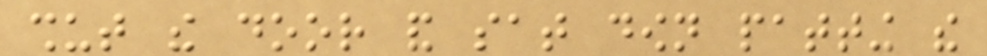shut the door and sat down patting the
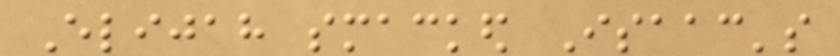Elijah smacked Isaac's
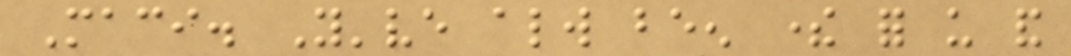Maci. You've always been there for us and
